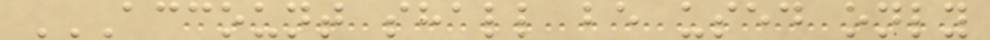ACCOUNT SHALL BE USED ONLY
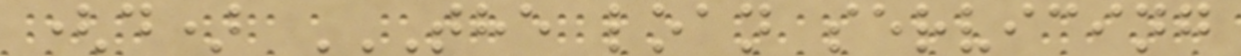(d) THE LOAN SERVICING
